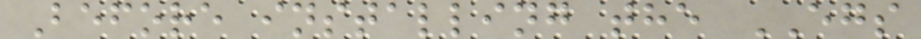Before installing the EGS
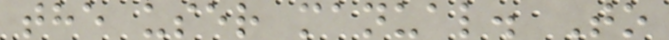the user manual. To
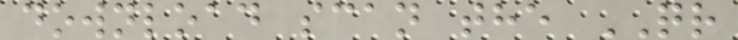download scan the QR
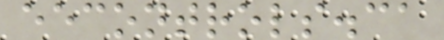eecontrols.ca
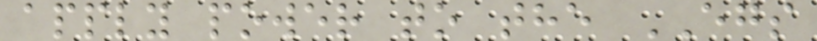apply power to the EGS
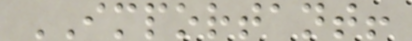IMPORTANT!
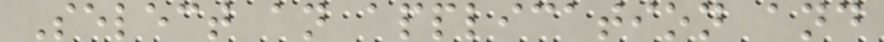Select an application and
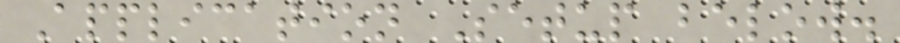Application Setup below.
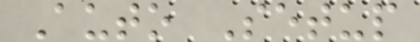Auto Setup
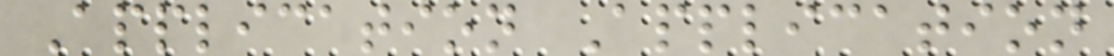Application Application
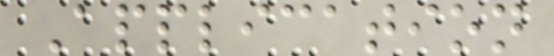Application
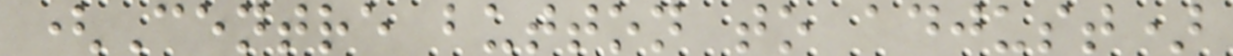(Centre button to adjust)
